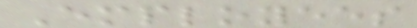Employees
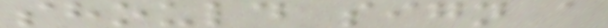should sign a
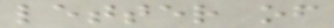letter of
